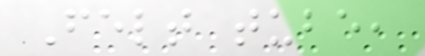Felt tube,
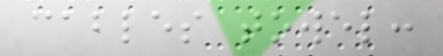cables towel:
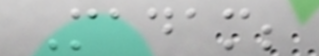Madam;
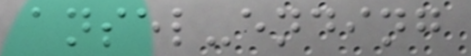ansel-ending
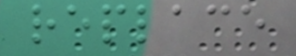replace
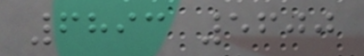6893 5600
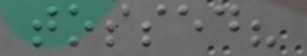tossed?
